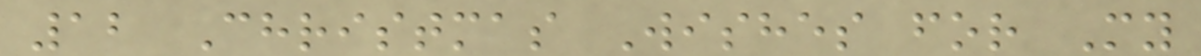12 Christmas Wishes for My
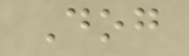Dog
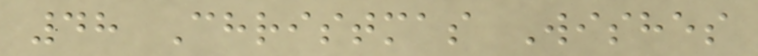48 Christmas Wishes
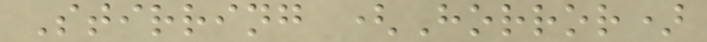Stirring (Horror)
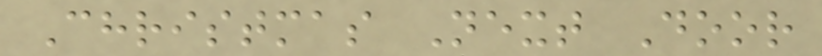Christmas Next Door
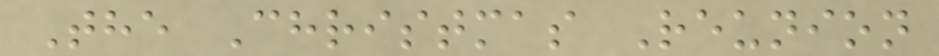The Christmas Reunion
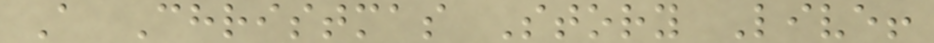A Christmas Story Live!
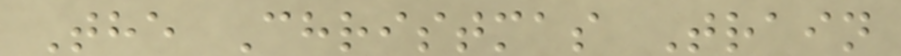The Christmas Train
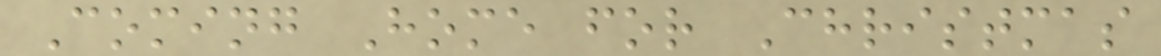Coming Home for Christmas
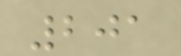201
